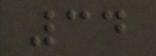34
